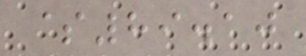$89.10
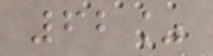62%
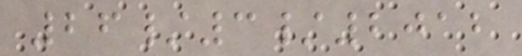26/3/2012
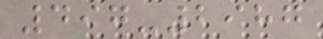497-2987
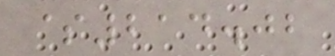$214.02
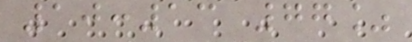10:13 77%
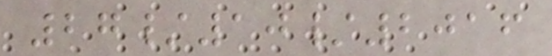27/10/2016
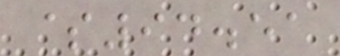$94.51
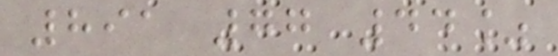891 77 44%
